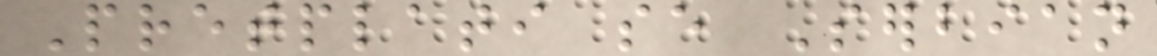Pretplati se Serbian
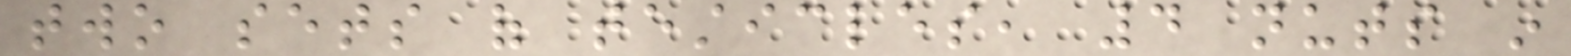two sets of testicles, 4 nuts in
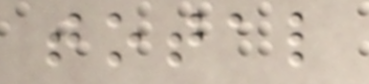total
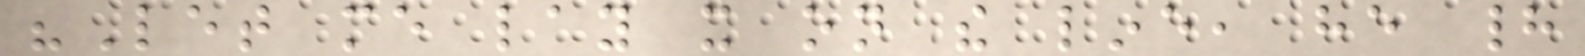"Let me lay it on the line, he had
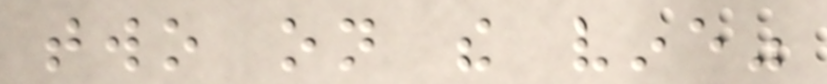two on the vine"
